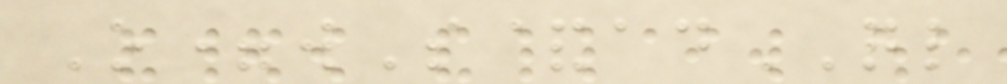O=wS&adQL
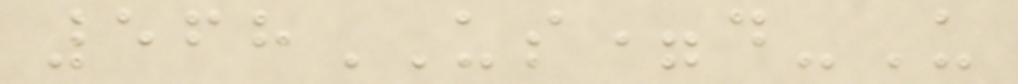568US=d-U
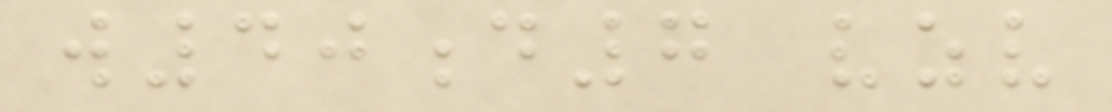w40d7 vzv
